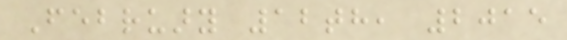February 12th, 2015
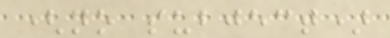(no subject)
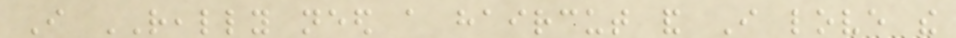I REALLY need a haircut and I love the
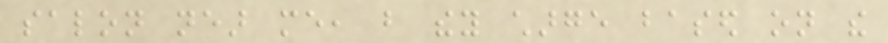salon near me, but they charge based on the
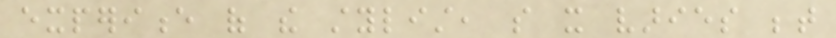experience of the stylist, so it varies between
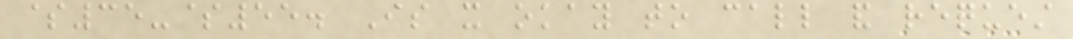$35-$55. Is it okay to call and request
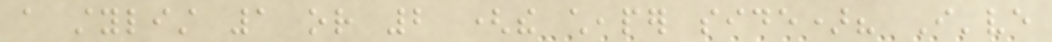a stylist 1 or 2 (the cheaper side)? I've
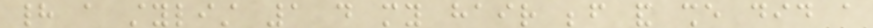had a stylist 1 do my hair before and she did a
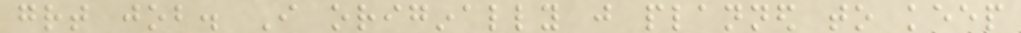great job. I originally just planned to keep
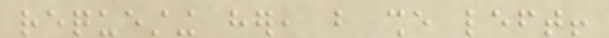requesting her, but she left!
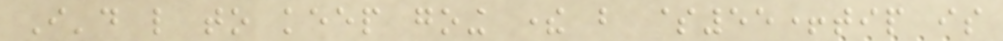I'd like to keep going there but $55+tip is
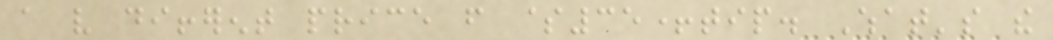a very different price from $35+tip. What's the
